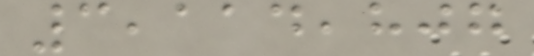3,114,807
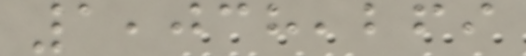1,038,269
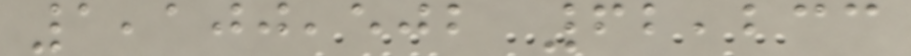1,100,502 62,233
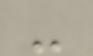-
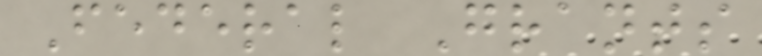Federal Grants
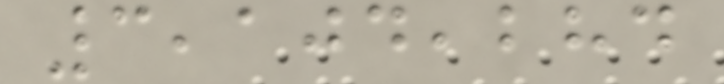3,104,284
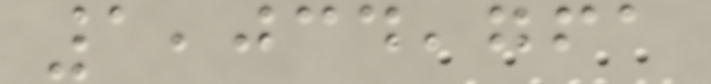1,034,761
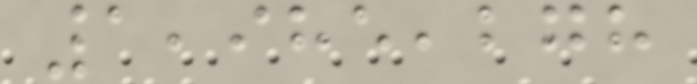1,985,278
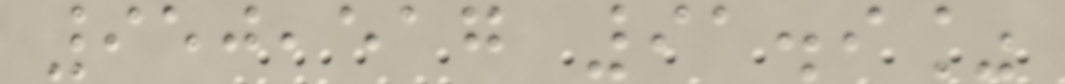950,517 91.9%
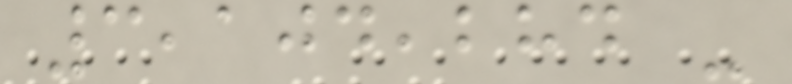3,104,284 -
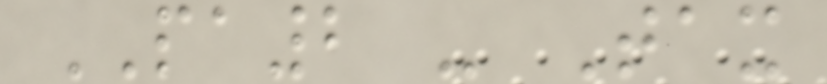PA2 - Tax
